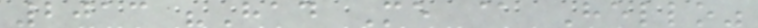2013 "Had Me @ Hello"
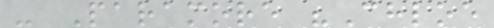- Paramore "Chloe
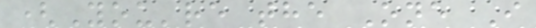(You're the One I
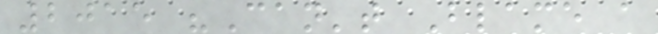2015 "Can't Blame a
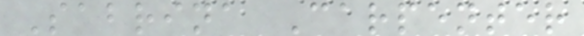Sabrina Carpenter
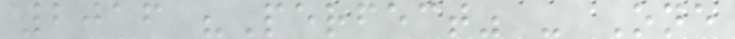2016 "Perfect" - One
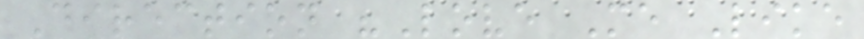Direction "Love Me Like
